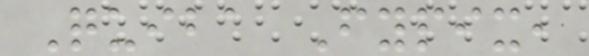Quiba Fypix,
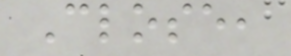Close,
